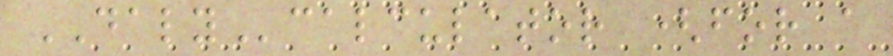DALYcalculator (for a
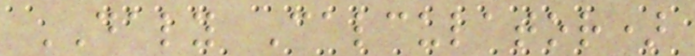DALY Calculator)
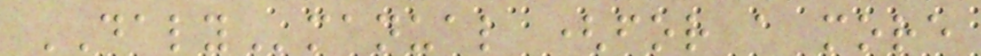DALYmanual (for a more
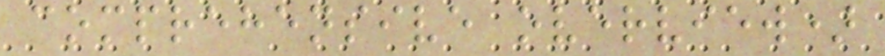comprehensive overview)
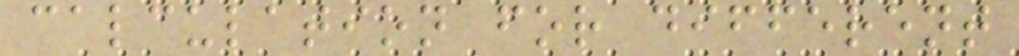calculation for different
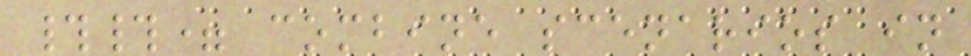##= combine scenarios in
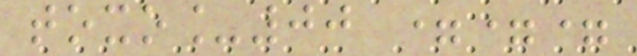toxo_00 ===
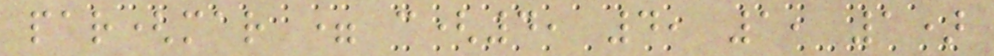par(mar = c(4, 4, 1, 1)
